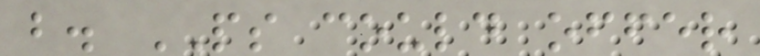b. PS could offer
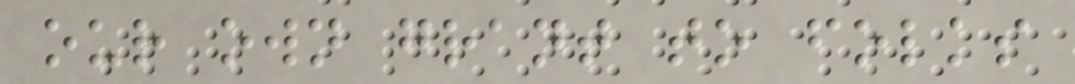our own grant to folks
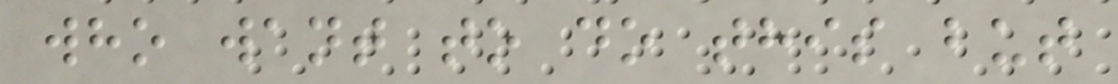who want to do this but
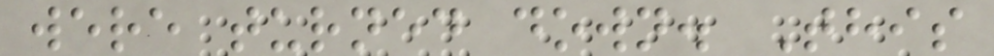were turned down. This
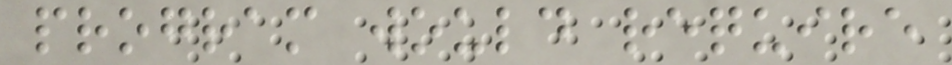program would require
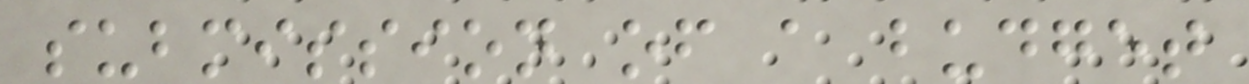submission of a budget
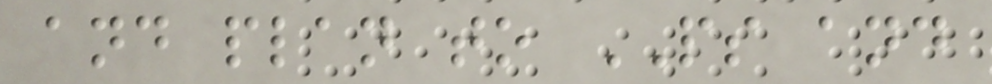and plan to PS and
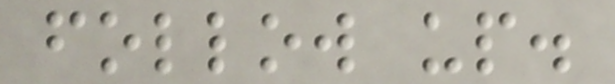follow up.
